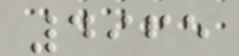4965
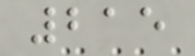215
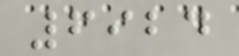6924
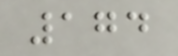174
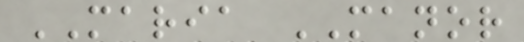MARIA MANOR
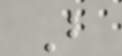B
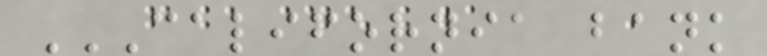CALIFORNIA BANK
